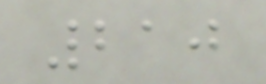210
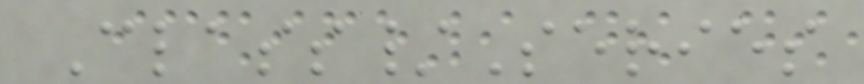Class/Series
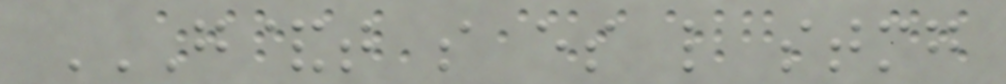G&T S ES L STMG
